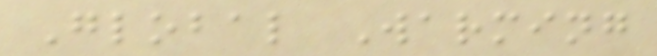Global Warming
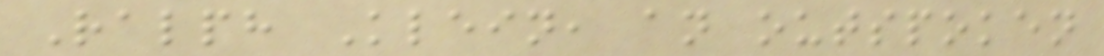Ralph Klein, an outspoken
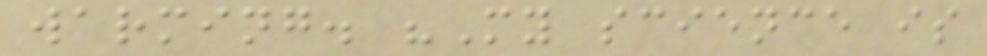warming. "My science is
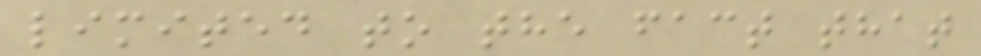limited to the fact that
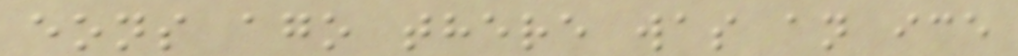eons ago there was an ice
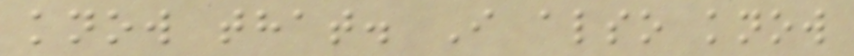know that. I also know
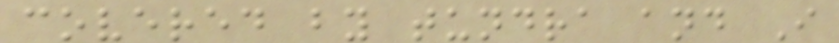covered by tundra and I
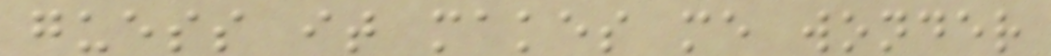guess it makes me wonder
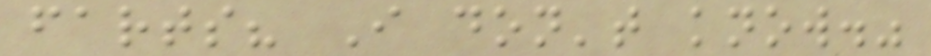farts? I don't know."
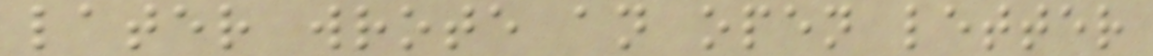later wrote an open letter
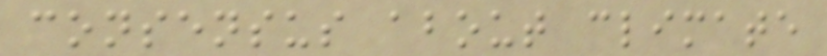consensus about climate
